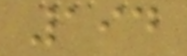194
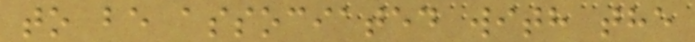to be associated with the
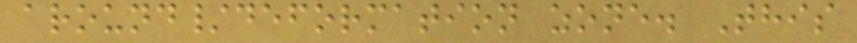around/deformation zone. This
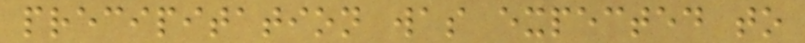precipitation was expected to
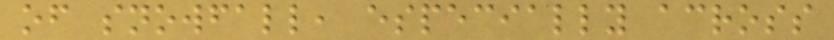of snowfall, especially across
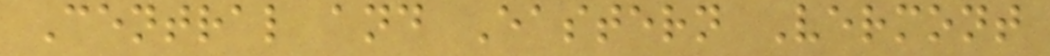Central and Eastern Vermont
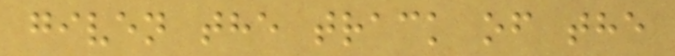given the track of the
